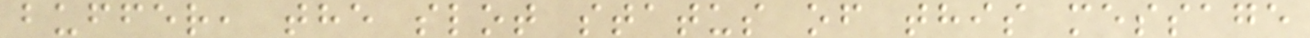buffer, the slot status of this message
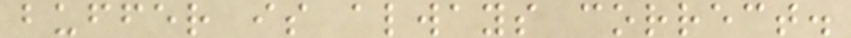buffer is always correct.
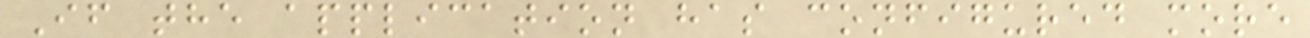If the application has configured more
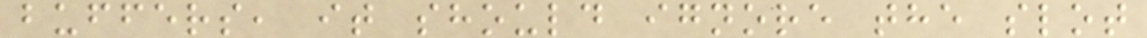buffers, it should ignore the slot
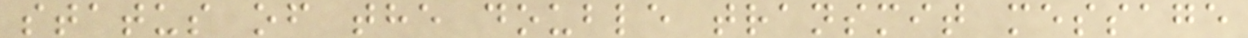status of the double transmit message
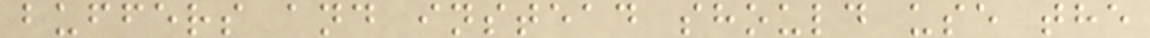buffers and instead should use the
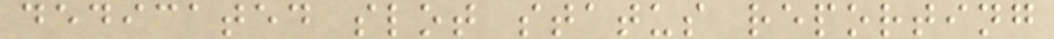dedicated slot status reporting
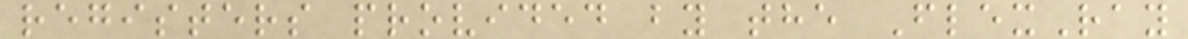registers provided by the FlexRay
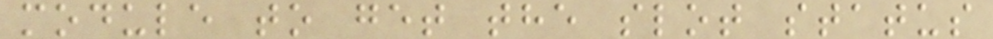module to get the slot status
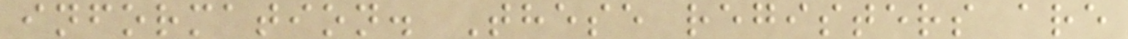information. These registers are
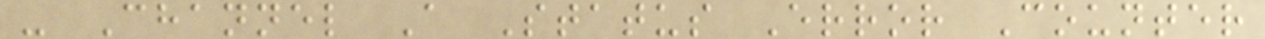- Channel A Status Error Counter
